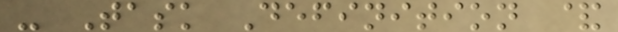- Task Definition &
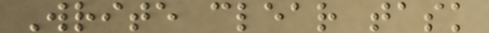Write clear task
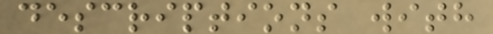descriptions with
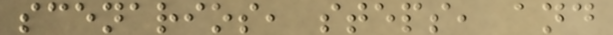scenarios, steps, and
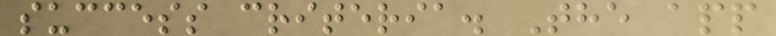success criteria. The app
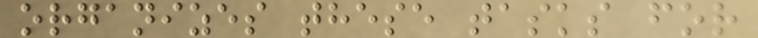organizes these tasks for
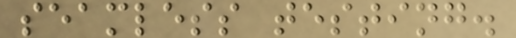seamless testing.
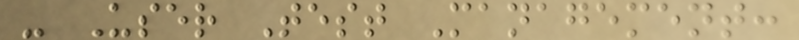- User Test Management:
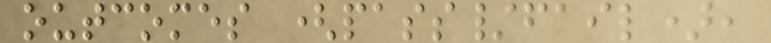outcomes (pass/fail),
